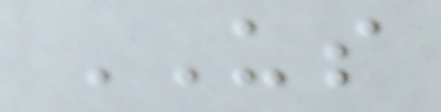US
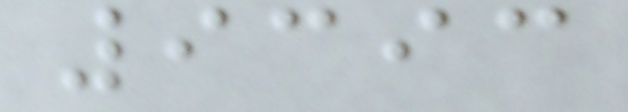9393
